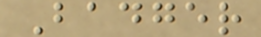Badger
